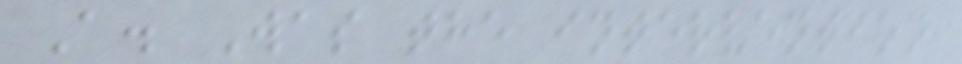A. Was the intervention
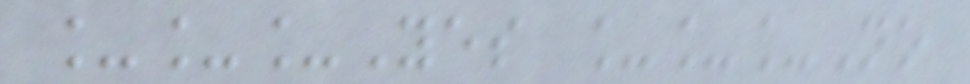___Yes ___No
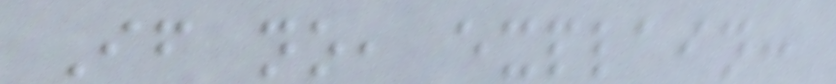If no, explain:
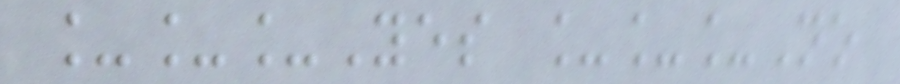___Yes ___No
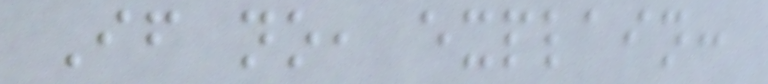If no, explain:
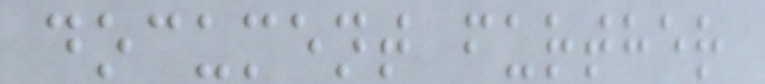document further
